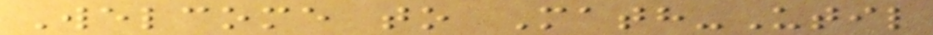Welcome to Math-Util
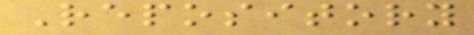Repository
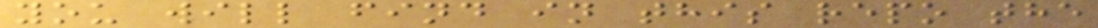you will find in this repo the
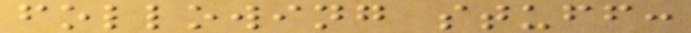following stuff:
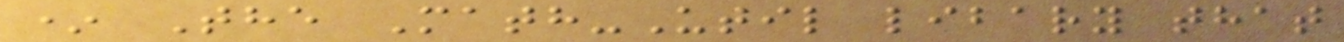* The Math-Util libary that
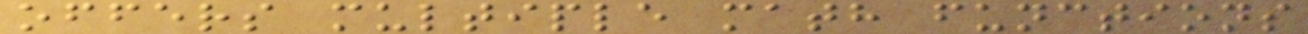offers multiple math functions
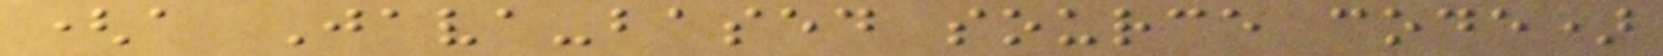(a Java-based source code)
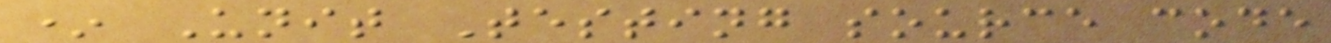* Unit Testing source code
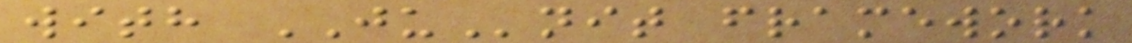with JUnit framework
